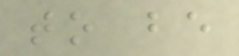to be
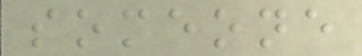someone
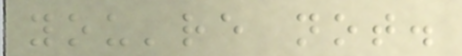you're not.
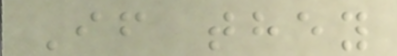If they
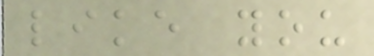like you
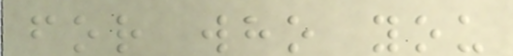for who you
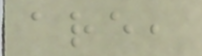are,
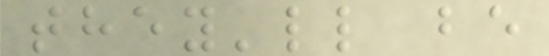they'll be
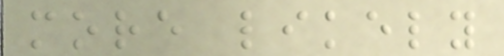more likely
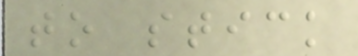to stick
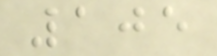105
